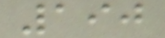190
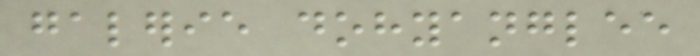galerie dohyanglee
